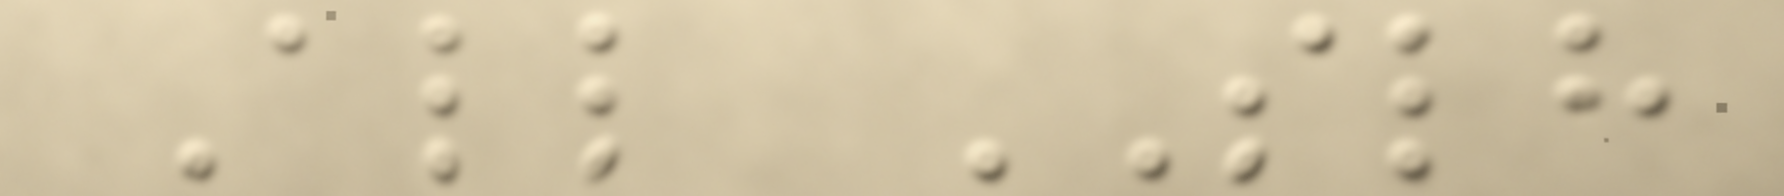All SLH
